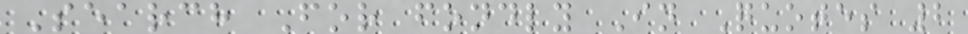Search For fondly In Quotes 2
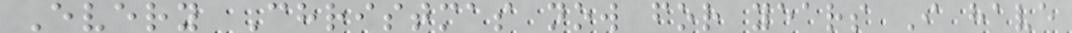Every Christmas now for years I have
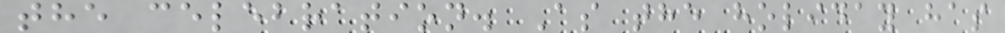the celebration. As the holiday has
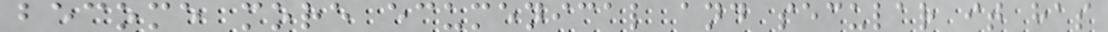become more ecumenical and secular it has
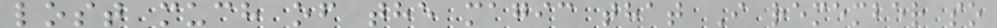lost much of the magic that I remember so
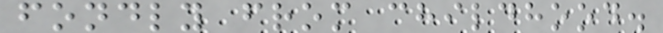fondly from childhood.
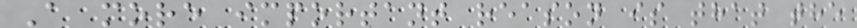A more important reason is that the
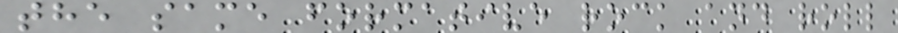the same formative rock and roll
